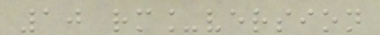10 rm_version
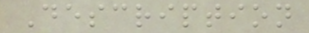Description
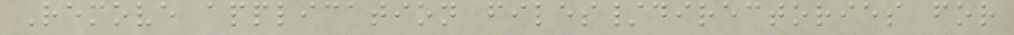Remove application files/directories for
